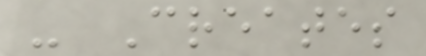- Creates
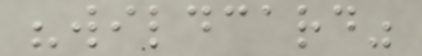"wildcard"
